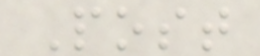Post
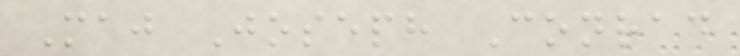Maj Joseph Conrad
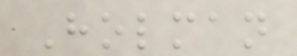Holman
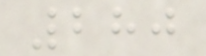280
